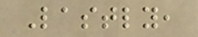Lastly,
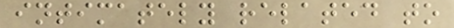intimately related to
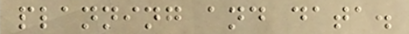planning and data.
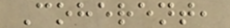Coherent,
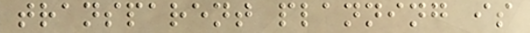transparent planning is
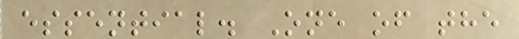essential. One of the
